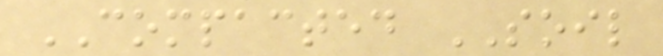COMPACTED SOIL
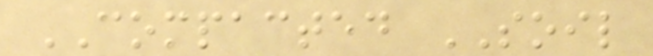COMPACTED SOIL
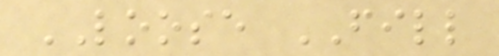LOOSE FILL
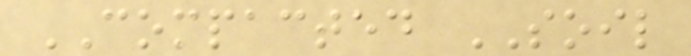COMPACTED SOIL
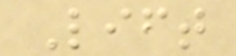Lift
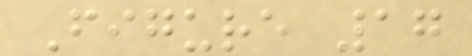Figure 17
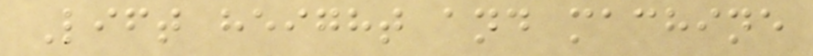Lift height and machine
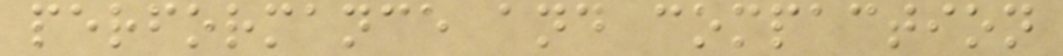performance and compaction
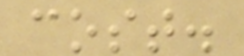cost.
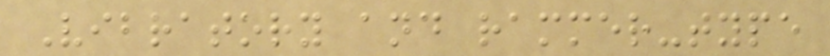Vibratory and rammer-type
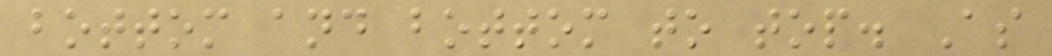bottom and bottom to top. As
